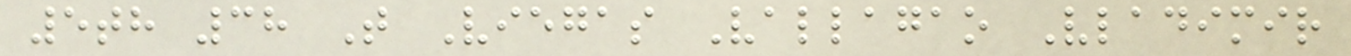5th 38 T Viegas Vallagao Vladimir
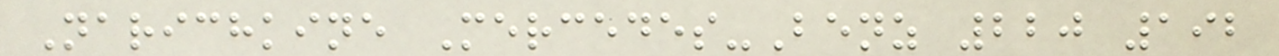Narichkine Mercedes-Benz 220 192
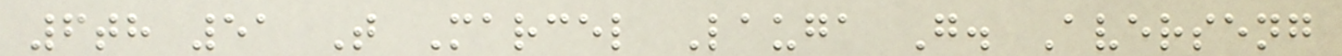6th 51 T Marcel Lauga G. Averseng
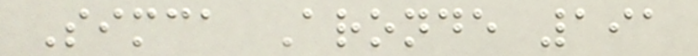Simca Aronde 191
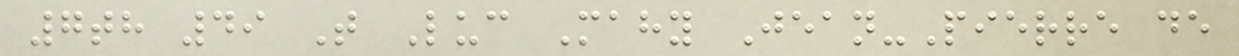7th 49 T Luc Mahy Jean-Pierre de
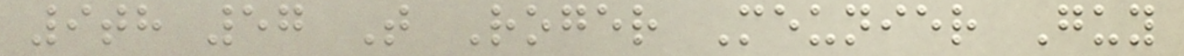9th 57 T Roger Meunier Guy
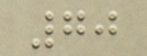70
